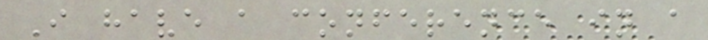I have a conference in a
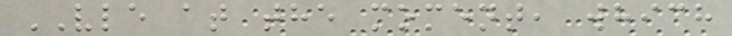VLE at the moment, which
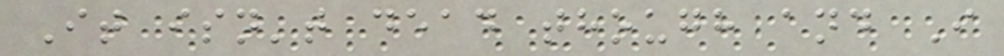It isn't dead though and I
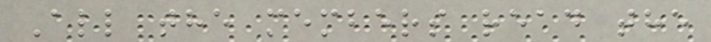All the members read the
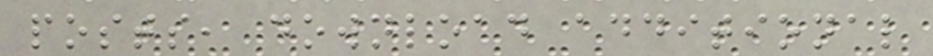posts, download additional
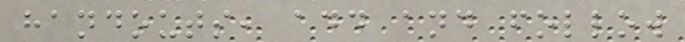handouts, add and follow
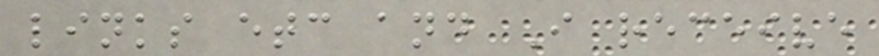links etc and I receive
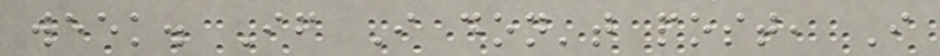week. If I don't post, I
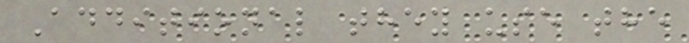Additional they use the
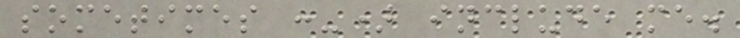sometimes :-) include me.
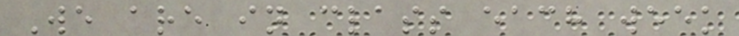We are in class each week
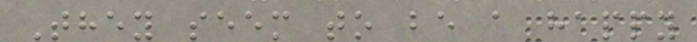They seem to be a happy
